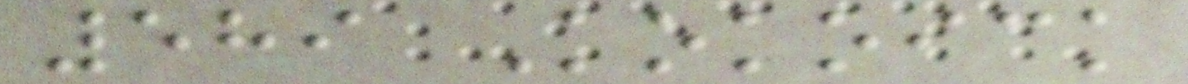589 Kokoick
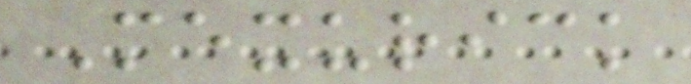Mexurick
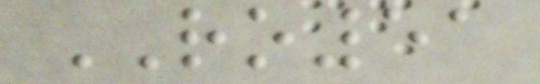RO51
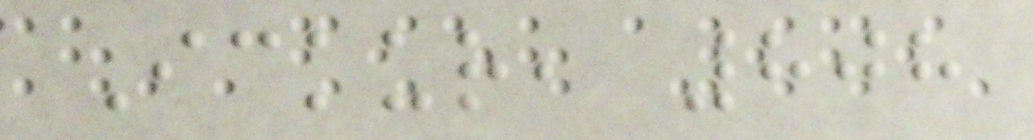Ickur, 808
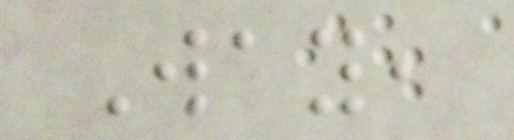Way,
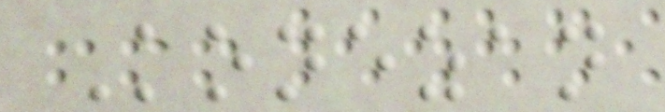Konezan
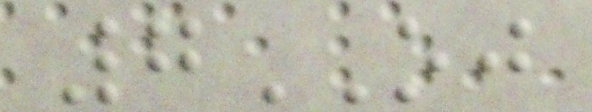7OJ
